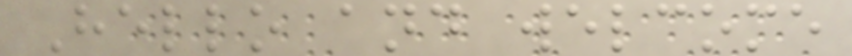Hello and welcome
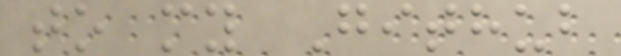to my Github
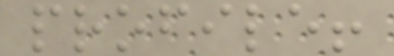profile!
